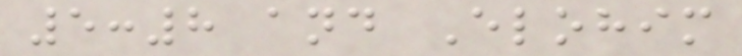5:8 and Elohim
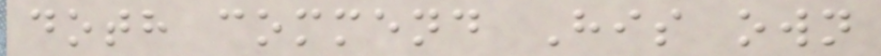doth commend His own
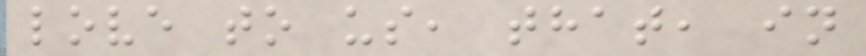love to us, that, in
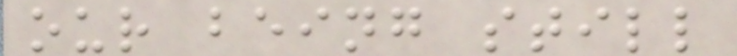our being still
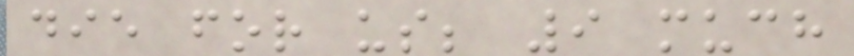die for us; 9 much
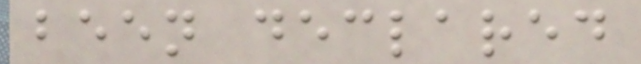been declared
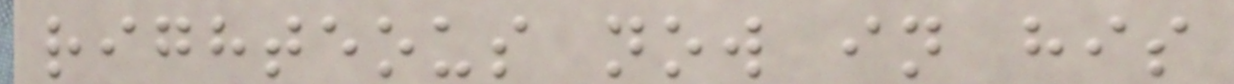righteous now in his
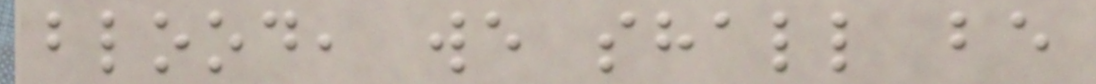blood, we shall be
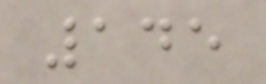145
